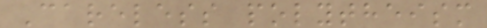Careless polytheism
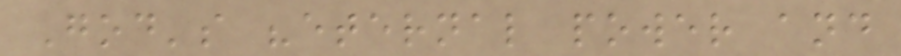God's "eternal power and
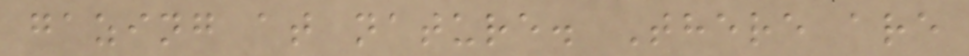gazing at nature. There are
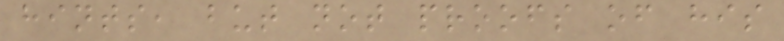hints, but not proofs of his
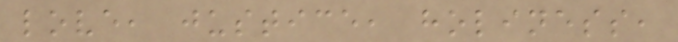love, justice, holiness,
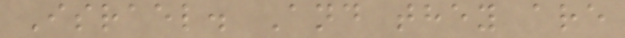Israel. And they are
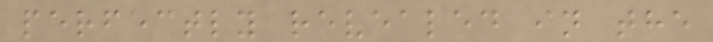perfectly revealed in the
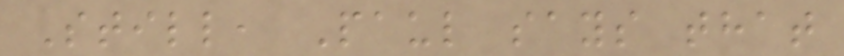Still, Paul says that
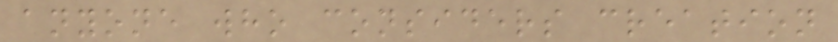anyone who considers creation
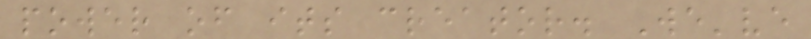power of its creator. We've
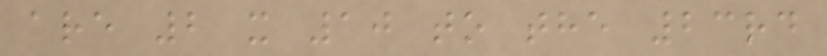are 2 x 10 to the 23rd
